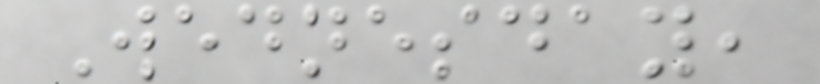Wednesday,
